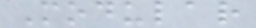Modular
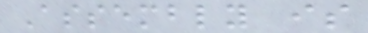Assembly is
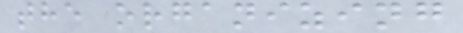the organizing
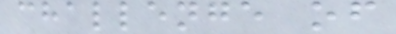challenge of
